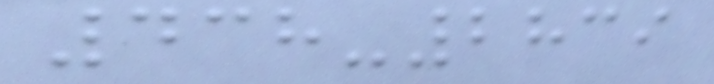438-2839
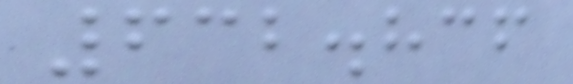632.836
